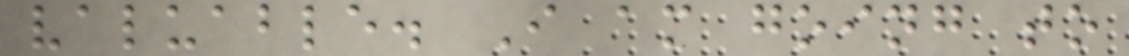valuable. I am going to
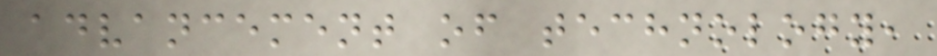advancement of technology,
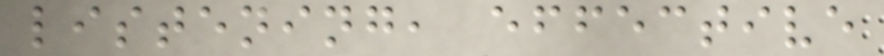listening, effective
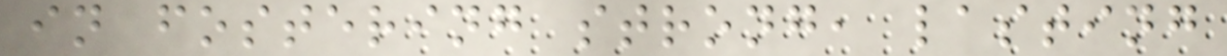in fostering strong, lasting
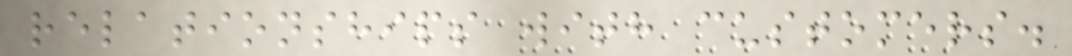relationships with customers.
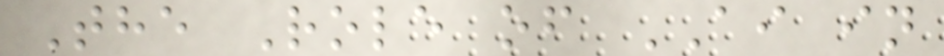The Role of AI in
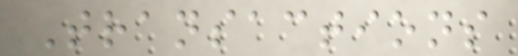Transactions
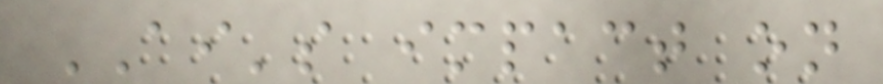AI's impact on
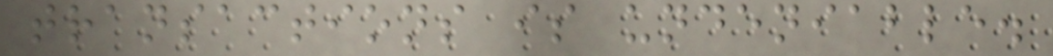transactions is undeniable.
